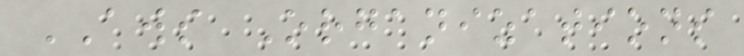AWS Organizations
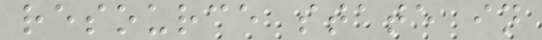resource state in
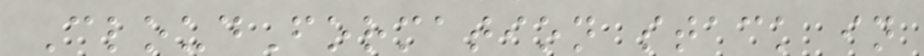CloudFormation stack in
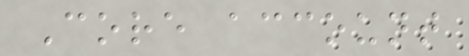Core account
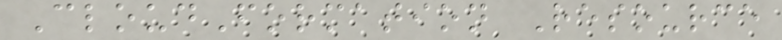CloudFormation Resource
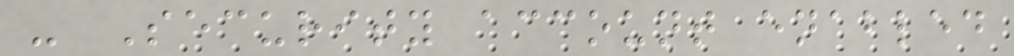- Security account enabled
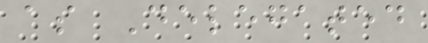as Delegated
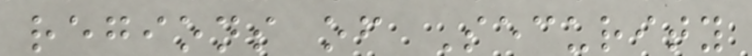regions of Security
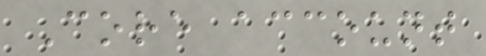Core account
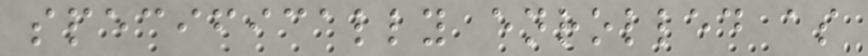specifically enrolled as
